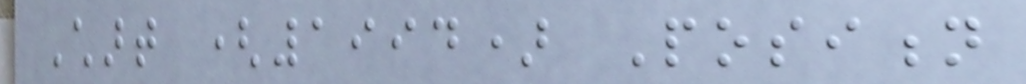Chart (1994) Position
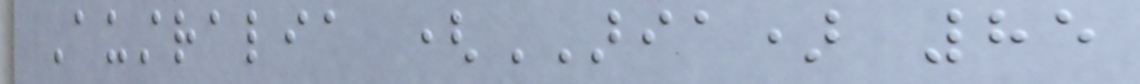Australia (ARIA) 85
